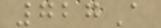727A
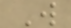W
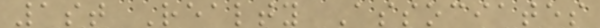1st Realty Associates
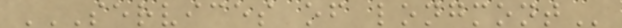SERVICES OF LONGMONT
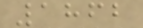1862
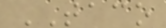TACO
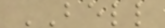BELL
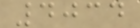4034
